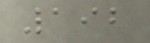192
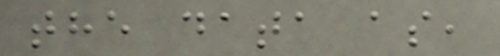the data as,
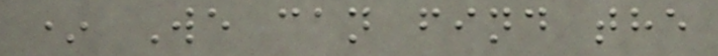* We can find the
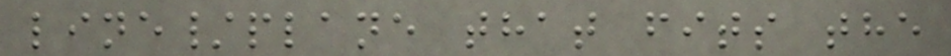line/plane that fits the
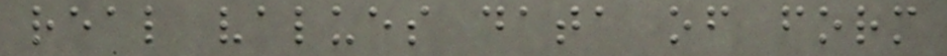real values data of form
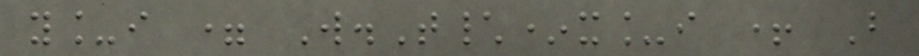y_i = W.T\*x_i + B
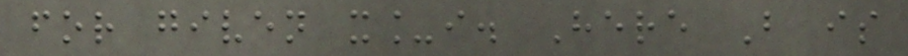for given x_i. Here B is
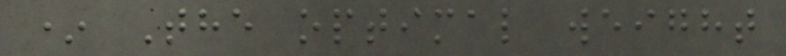* The optimal weight
